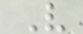V
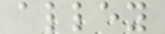alley
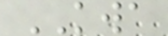KWA
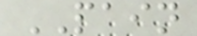PAIN
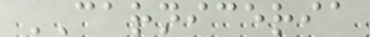CARNICERIA
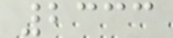2333
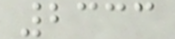2333
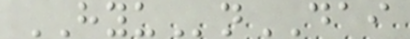HYUnDAI
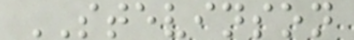STEVINSON
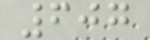607
